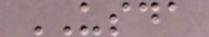USDA
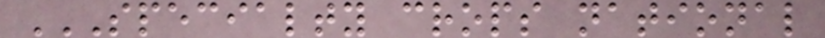SPECIALTY CROPS NATIONAL
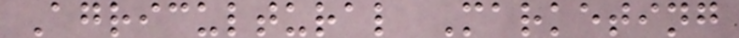Agricultural Marketing
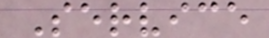Service
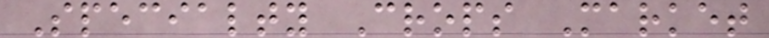Specialty Crops Market
